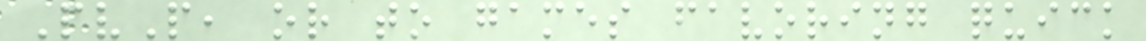PvP, or to games favoring quick
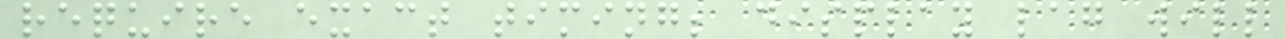require exact timing; display lag will
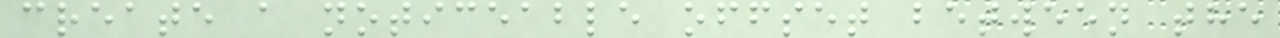create a noticeable offset between the
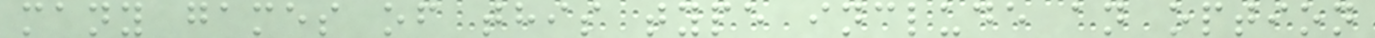many games of this type include an option
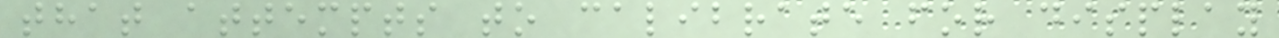that attempts to calibrate for display
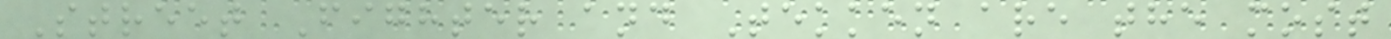Street Fighter and Tekken are the most
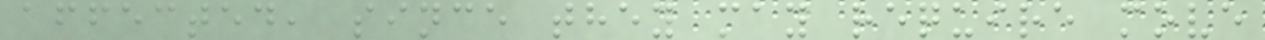affected, since they may require move
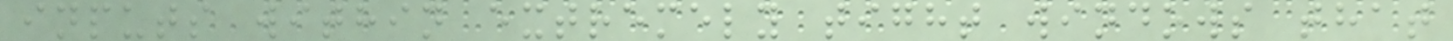inputs within extremely tight windows that
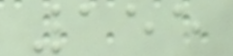155
